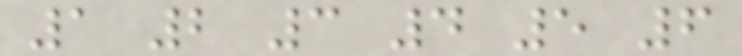1 2 3 4 5 6
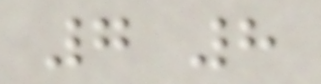7 8
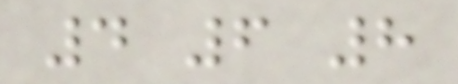4 6 8
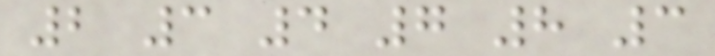2 3 4 7 8 3
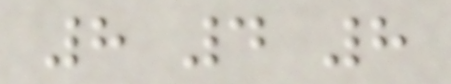8 4 8
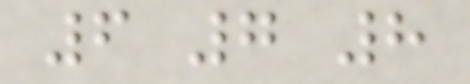6 7 8
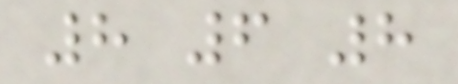8 6 8
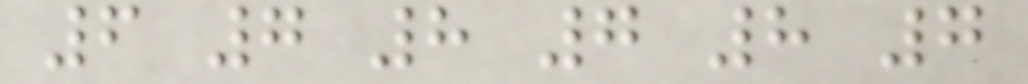6 7 8 7 8 7
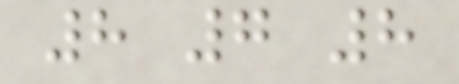8 7 8
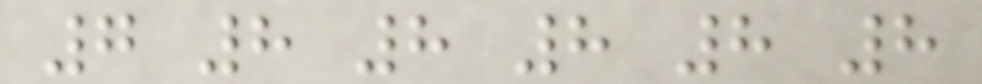7 8 8 8 8 8
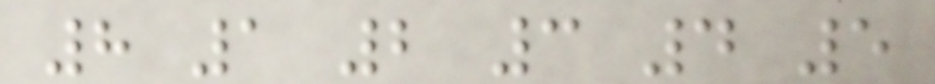8 1 2 3 4 5
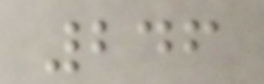246
